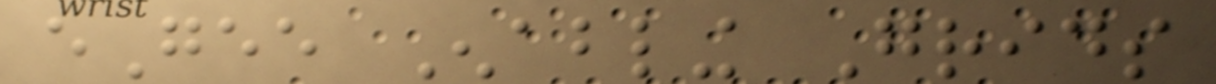eGee Enabling Grids
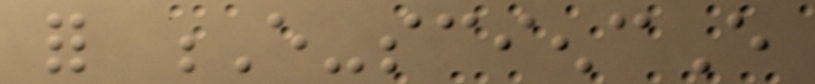for E-sciencE
